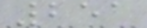251
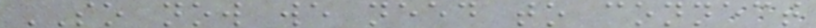SO now we need to connect
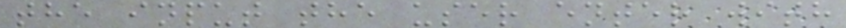the input the user enter with
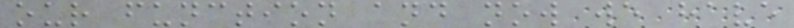our function and now we have
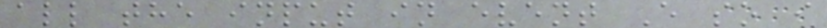all the input in event E so i
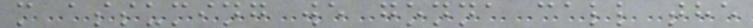m assuming we gonna call the
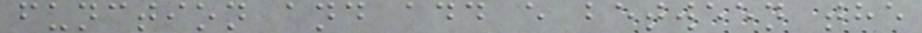function and add e between the
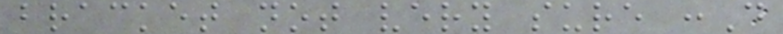bracket not very sure :D
